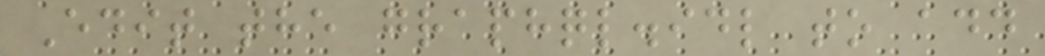Edit the graphql.idl to add
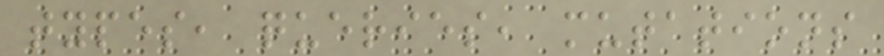types, queries, mutations
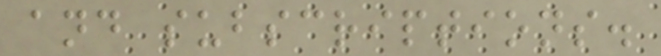and subscriptions.
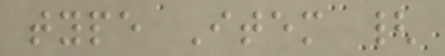type Item {
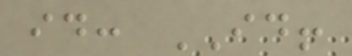id: ID!
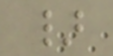}
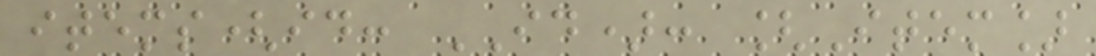items(id: ID): [Item]
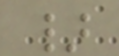}
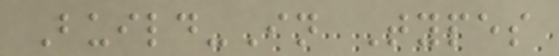Build-In Types
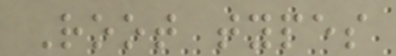Root types
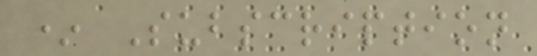* Subscription
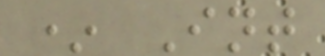* Int
